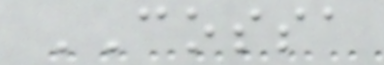COSSA
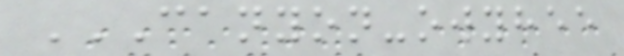CANYON-OWYHEE
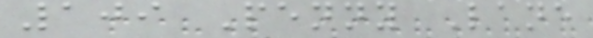109 Penny Lane
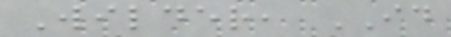Wilder, ID
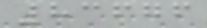83676
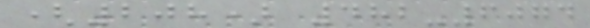(208) 482-6074
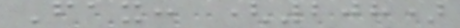Fax: (208)
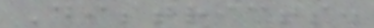Districts.
